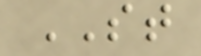ST
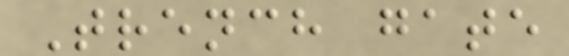Trench gate
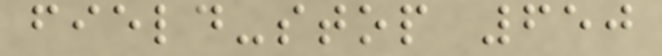field-stop 650
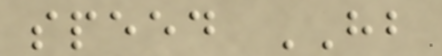speed HB
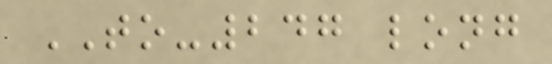TO-247 long
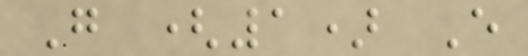G (1) E
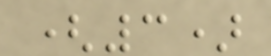(3)
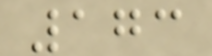173
